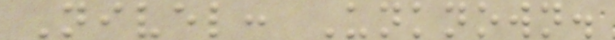Nivel: Unknown.
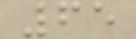65
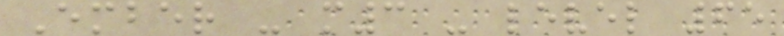Ember - m3 - level 65
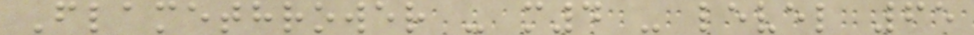Flamethrower - m4 - level 65
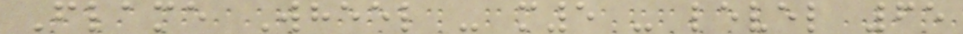Flame Wheel - m5 - level 65
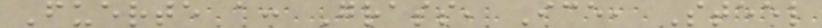Fuerte a: Grass, Ice, Steel
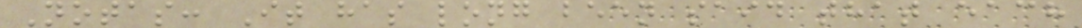Notas: It has long been said that each
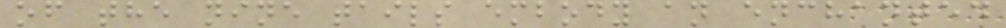of the nine tails embody an enchanted
